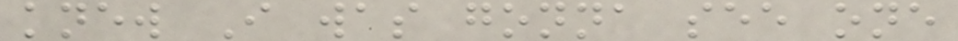knew I was gonna see one
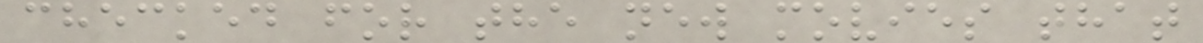checked for the new movies that
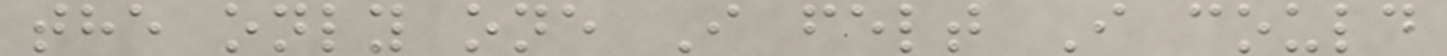the only one I felt I could
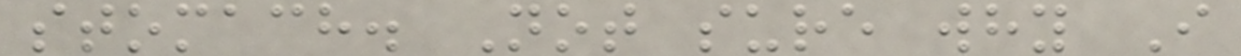stomach. Not sure why I
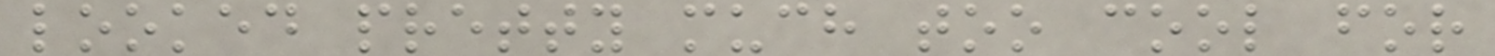looked pretty much too cool for
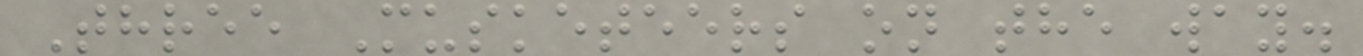Three Musketeers on the way.
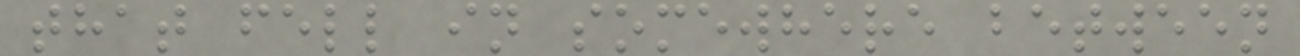that fell in somewhere between
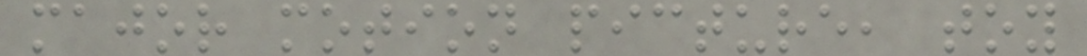major motion picture, toy
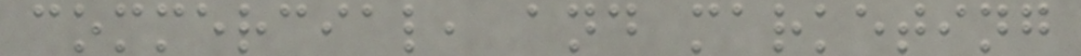commercial, and marketing
